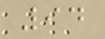94
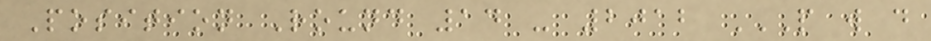Position Round 14 - 2012 P W D
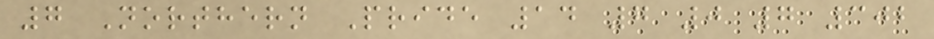7 Northern Pride 14 7 0 7 302
